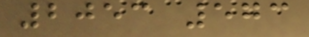2053 573
